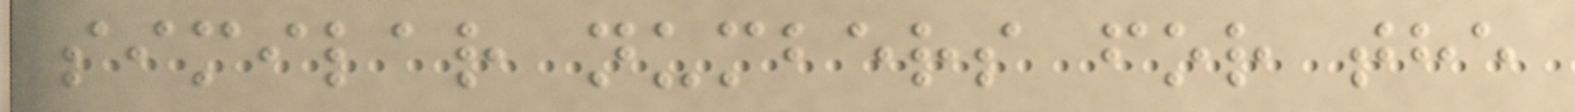similar numbers for the
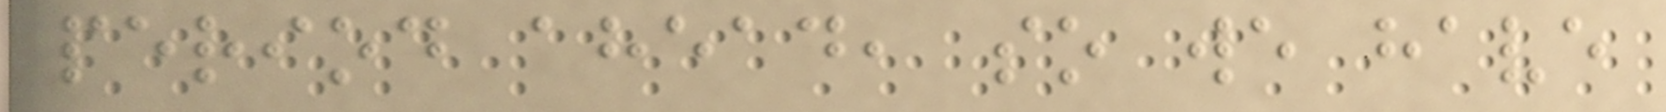period ahead, so we have
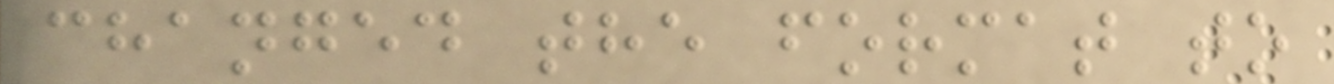changed the format to
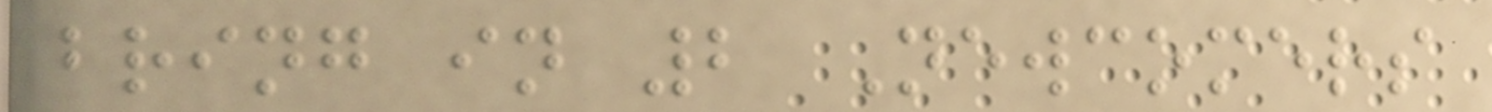bring in 2 Newcomers
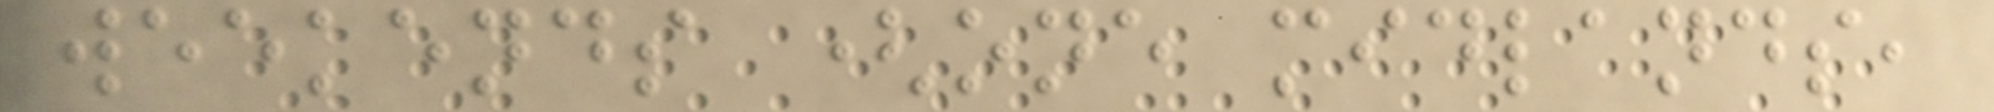weekends (one midlands,
